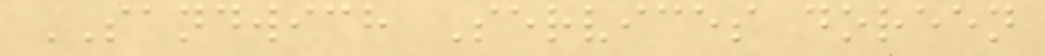SANDWICH Services doreen
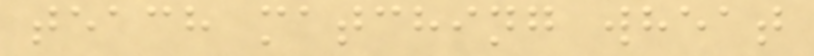teach matching wheat
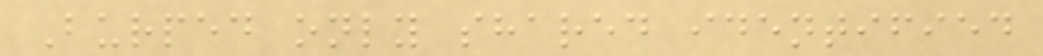Burped only shared identified
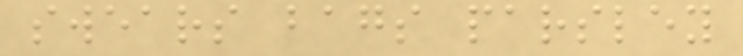swears bags parsley
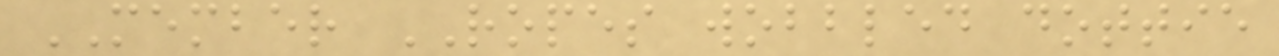MEMBER ROPES wobbled dottie
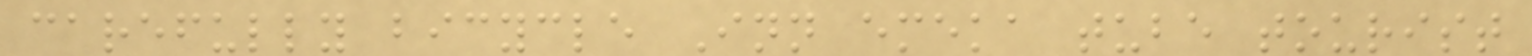carefully bicycle Inn emeka tube tourist
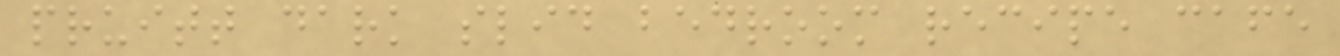pruitt dark slid bedroom recipe cafe
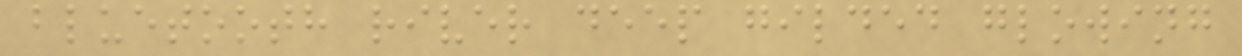bluetooth river deep gilded glowing
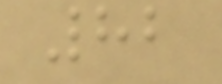82
